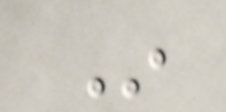In
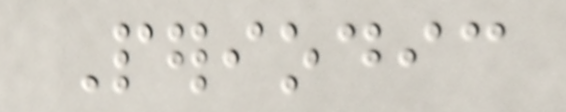Periodic
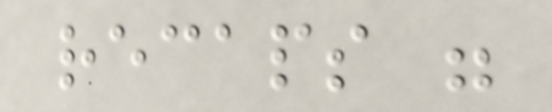recaps were
